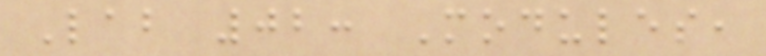Lab 02: Modules,
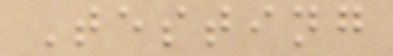Testing
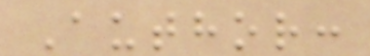Author:
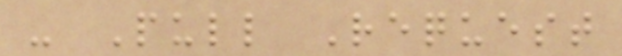- Pull Request
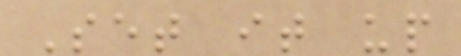Set it up
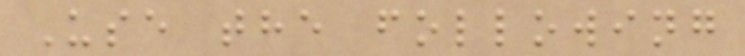Use the following
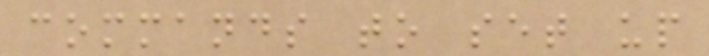commands to set up
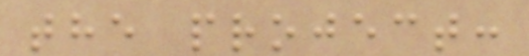the project:
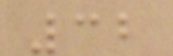32
